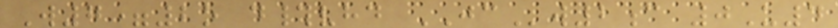W7=2o d#vhd JCw2c 0U4
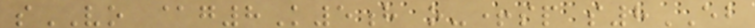sVO @g8K5h o-+sp s8EB
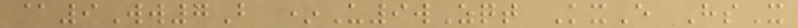@9Ww7B *U9wZqt KxE HsX
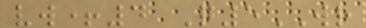vw+4 Q5WR
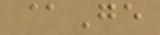@Ge
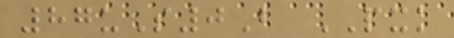87uS0B PXK
